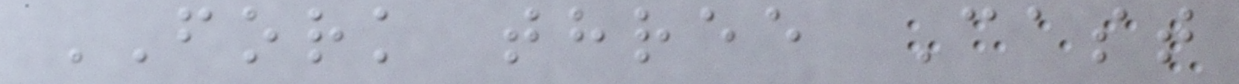FORK three Cast
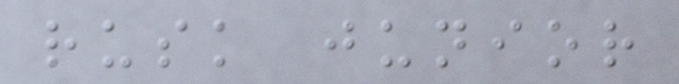rusk junior
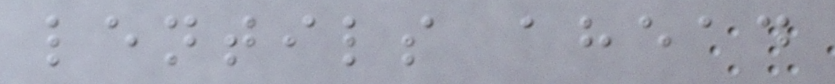lentils ahead
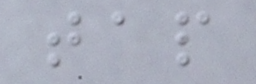tap
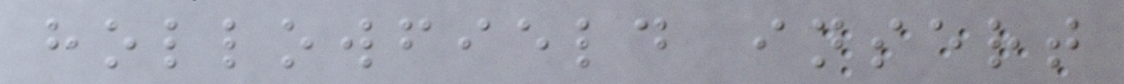hollowfield insert
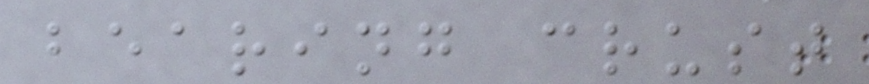bearing crust
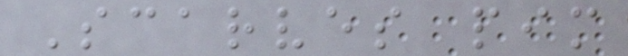Scarves pim
